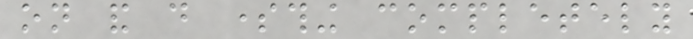on and do something completely
